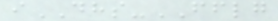iDHS-FFLG
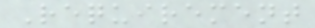Requirement
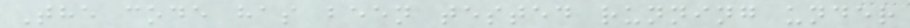The code has been tested running under
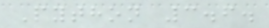Python 3.6.
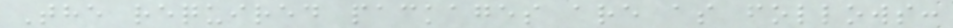The required packages are as follows:
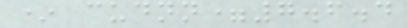* cudnn=7.6.4
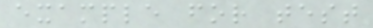example for test
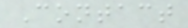Contact
